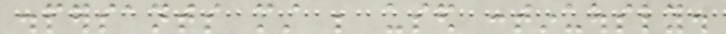dispersants must be used continuously.
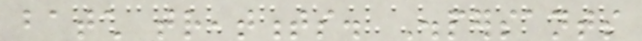batch treatments. Dispersants
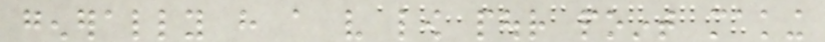generally have a very low pour point making
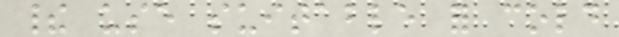their use suitable for cold
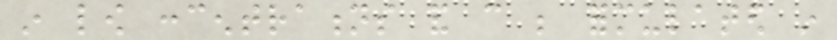in low concentrations and can be formulated in
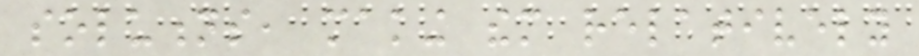solutions, making them relatively
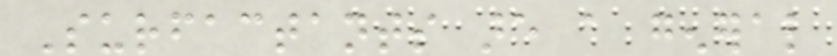Surfactants are a general
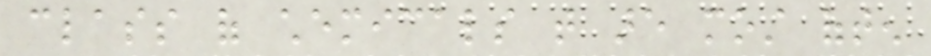class of chemicals that are most often
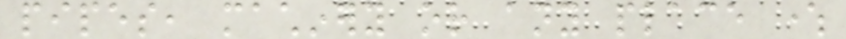pipes, machinery or any place where
